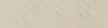627
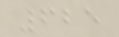625
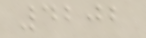4202
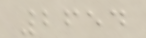2654
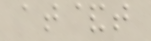at&t
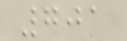701
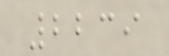2239
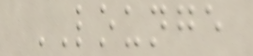LOUNGE
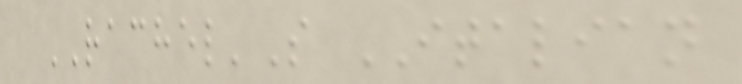RACHEL'S ITALIAN
